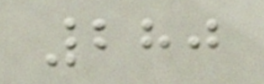280
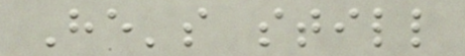He's still
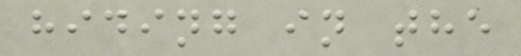hiding in the
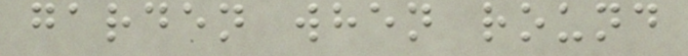garden when round
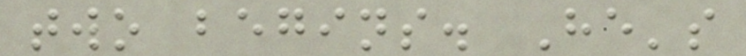two begins. He's
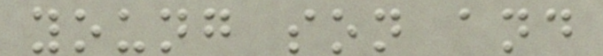young son and
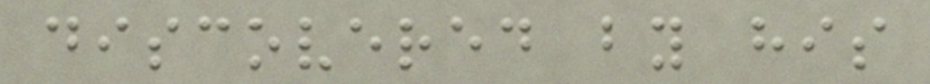discovered by his
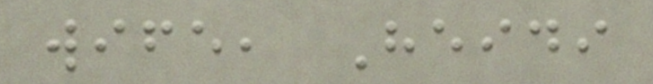wife, Heidi
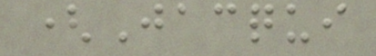(Jacqui
